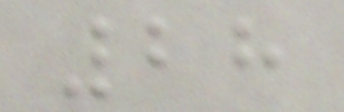28
